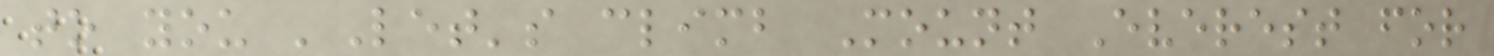to you 'Let's climb Mount Everest for
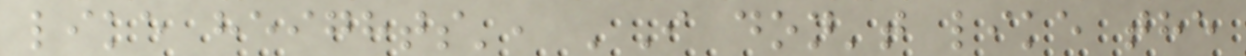like heights', 'I don't like the
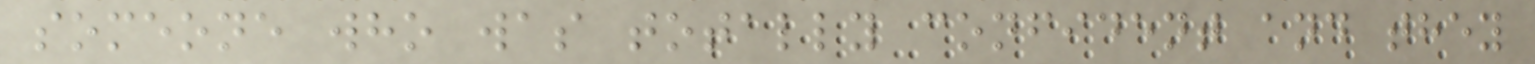someone who was totally confident and they
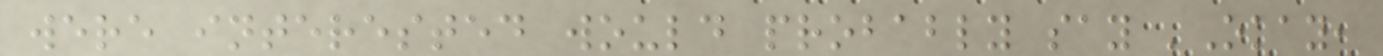were interested would probably say 'Okay,
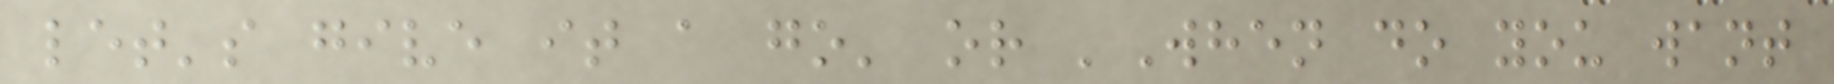let's give it a go' or 'When do you want
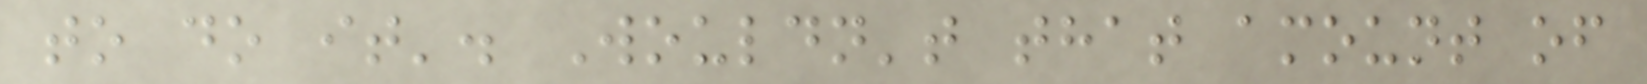to do it'. Wouldn't that amount of
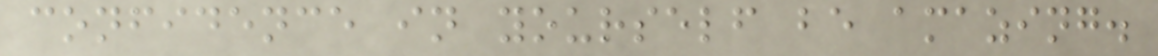confidence in yourself be amazing.
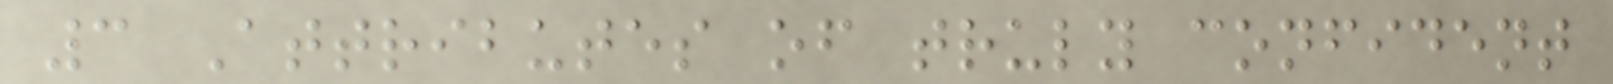3 Attributes of truly confident
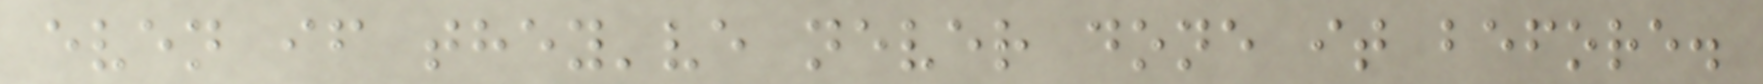even if they've never done it before.
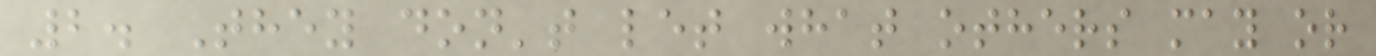2. They don't let what others may or
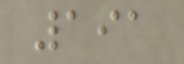191
